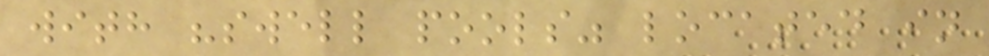with "swell pools" located in
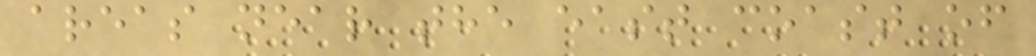areas near the east coast of
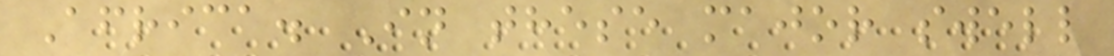Africa. In these major swell
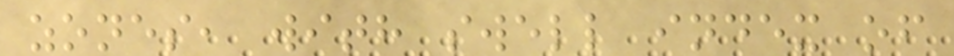zones, with swell index of
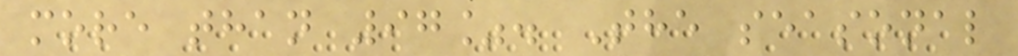more than 97%. The seasonal
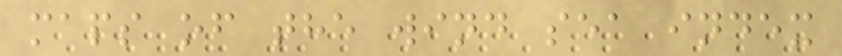maps of the wind sea index
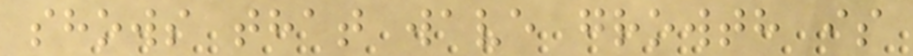shows that wave growth is
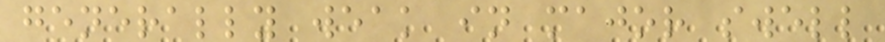generally weak in major swell
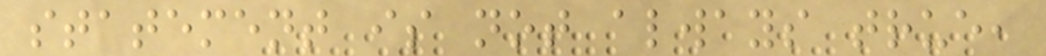statement is not always true,
